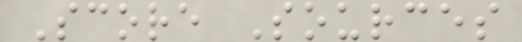Score Sources
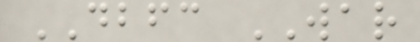DBFC WAR
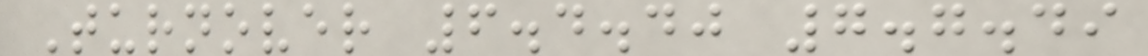Turnover 6.4.40 7.7.49
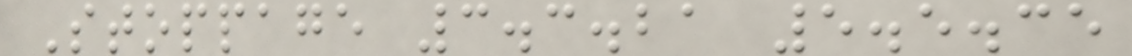Stoppage 3.3.21 5.5.35
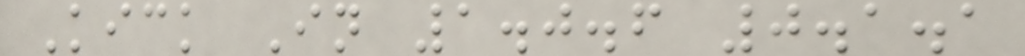Kick In 1.0.6 0.1.1
